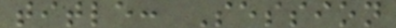title: Session
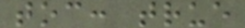toc: true
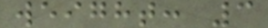weight: 3
